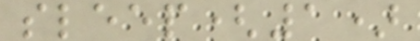sleep(1)
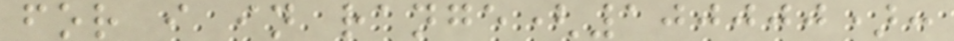for i in range(100000):
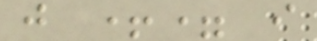j += i
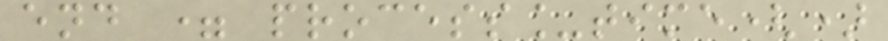end = process_time()
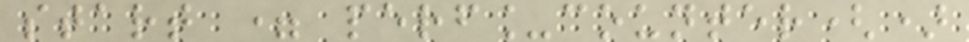start = perf_counter()
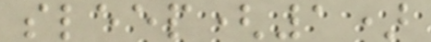sleep(1)
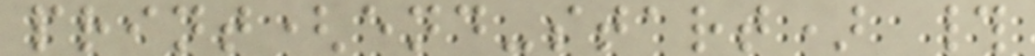print(end-start) #
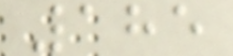185
